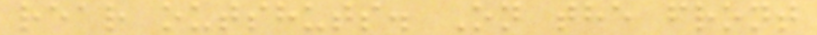rear outshuts. On the front
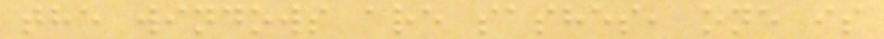the windows are sashes, one is
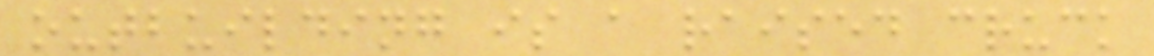outbuilding is a raised cruck
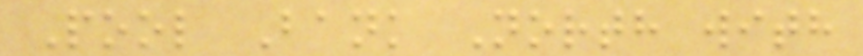Pool Bank North with
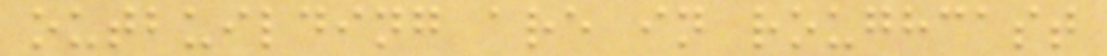outbuilding are in roughcast
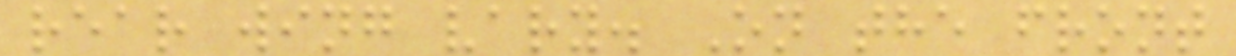rear wing vary. On the front
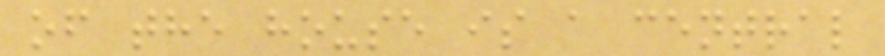of the house is a central
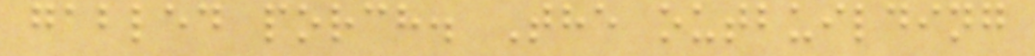gabled porch. The outbuilding
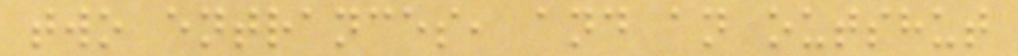two entrances, and an outshut
